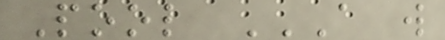Pool A W
